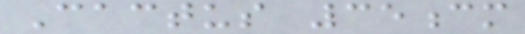Cactus 35cm
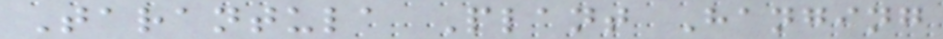Tarantula Plant Hanging
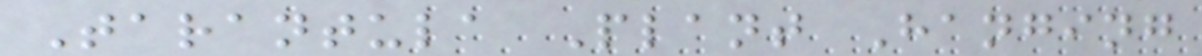Tarantula Plant Hanging
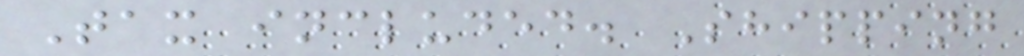Tax included. Shipping
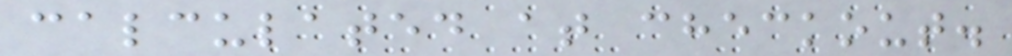calculated at checkout.
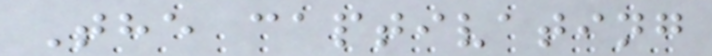The captivating
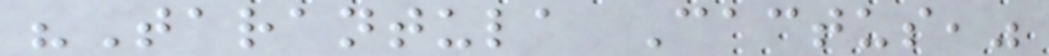"Tarantula Cactus,"
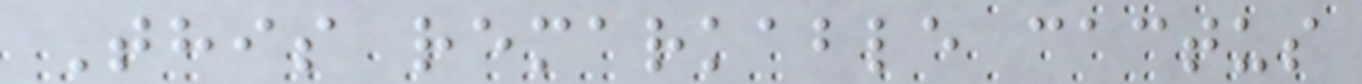This remarkable cactus
